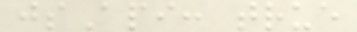jsApi: true
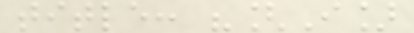title: "[I]
